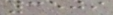3509
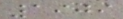1909
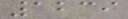1239
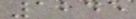1245
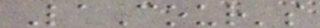LaCour's
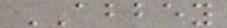ABBEY
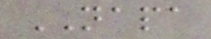NAPA
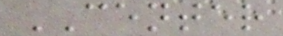CENTER
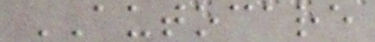AUTOCARE
